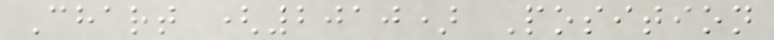Chart (2010) Position
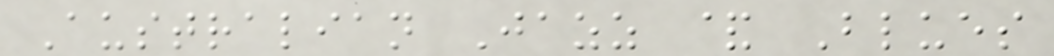Australian Jazz & Blues
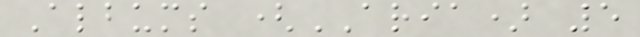Albums (ARIA) 5
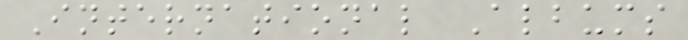International Albums
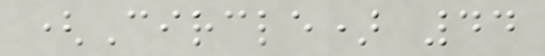(Circle) 44
